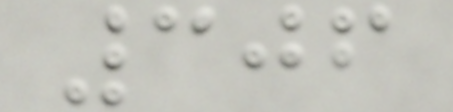306
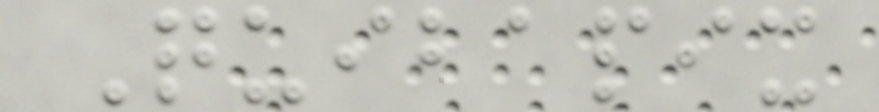Quibapix
